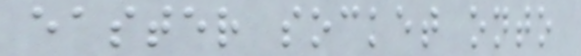easter socket onto
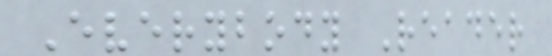Everybody Reader
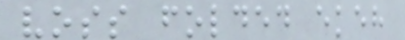voss folded ekeh
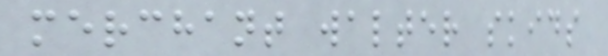merchant walter skids
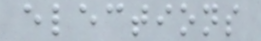elections
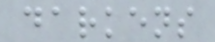darkens
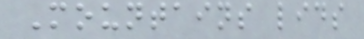Mountains lids
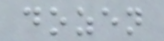dozen
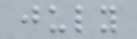july
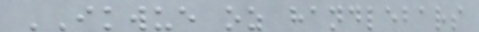IKWUE oz handlebars
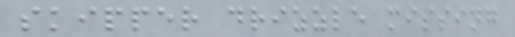skipper drizzle missing
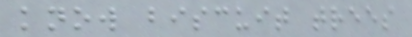know biscuit trees
